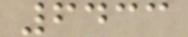6433
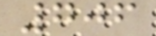706
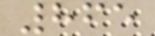865
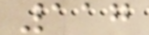117
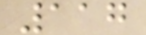117
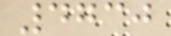4730
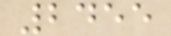2455
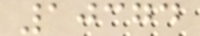10374
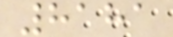8181
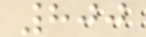800
